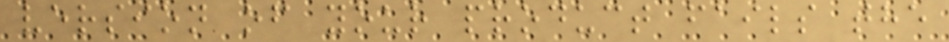version of your product fails the
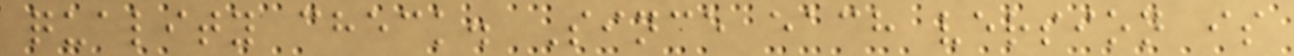quality check. Since each version is
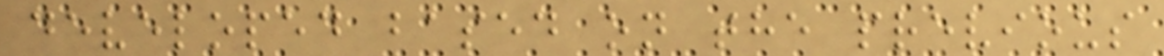developed based on the previous
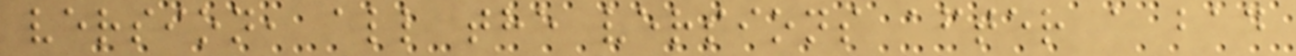version, all the versions after a bad
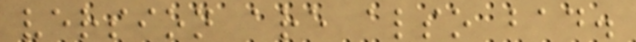version are also bad.
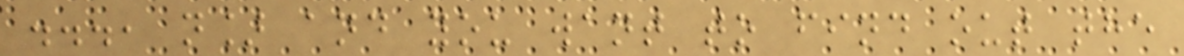..., n] and you want to find out the
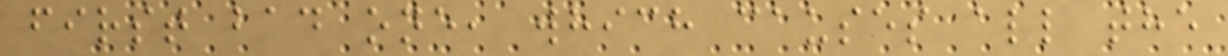first bad one, which causes all the
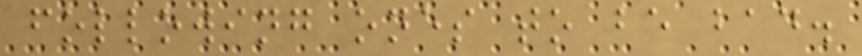following ones to be bad.
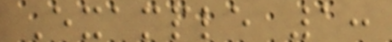Example 1:
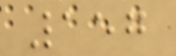157
